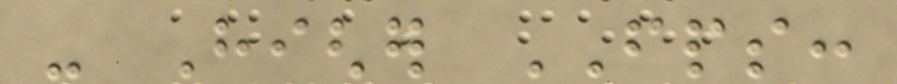- Higher FPS:
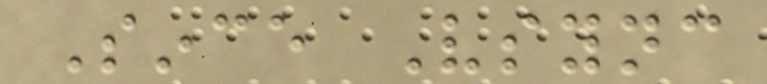Since Vsync
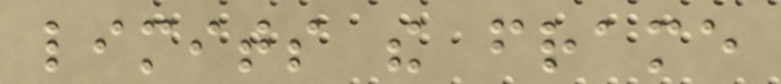limits the frame
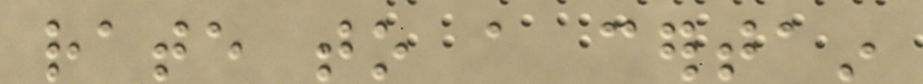rate to a certain
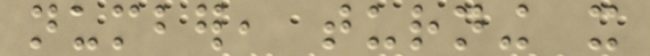number, turning it
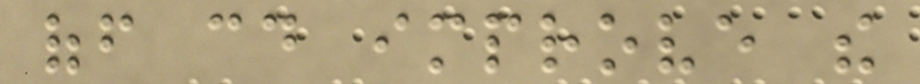off could improve the
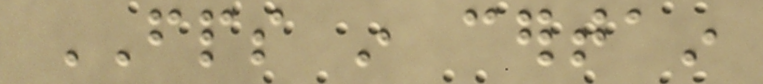FPS in certain
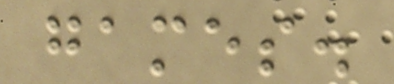games.
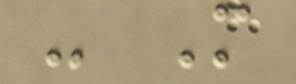- More
